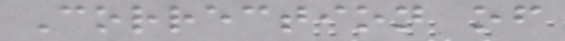Correction of
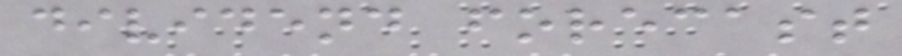dividend forecast
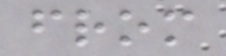from
